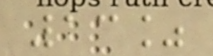13%
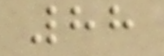88
